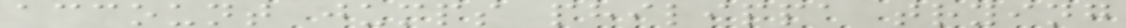account jumps philippa trying
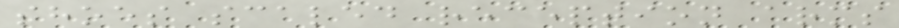shoes scaled reception arms
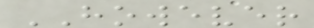HOWEVER
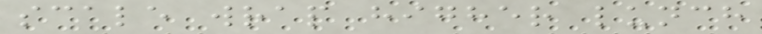scale wrap higher lunch
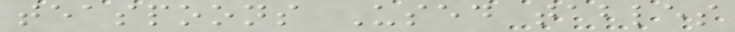teaspoons Used tables
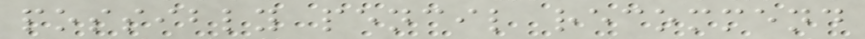possibly pencil recommend
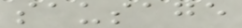sausage
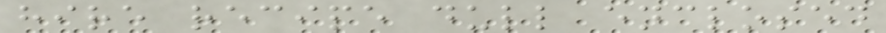hire recipe dull enclosed
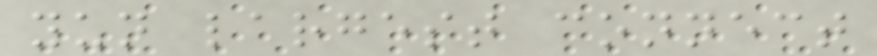yun largest connect
